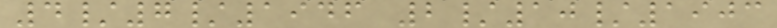4/7/1946 2/10/1903
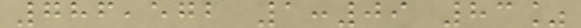786,572 1:09 83%
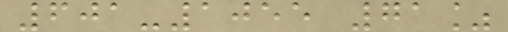601-1055 71%
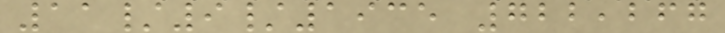11/9/1935 722,267
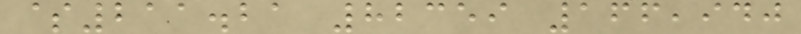$211.21 82359 166,940
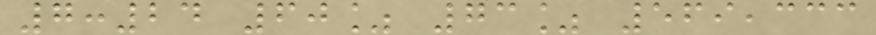7:24 60% 73% 569,333
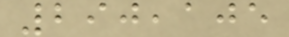290,105
